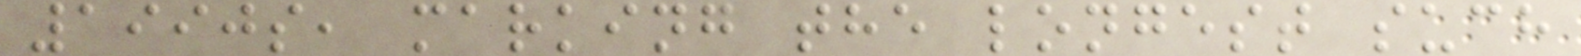1990s, marking the longest such
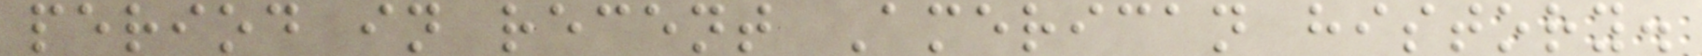period in recent American history.
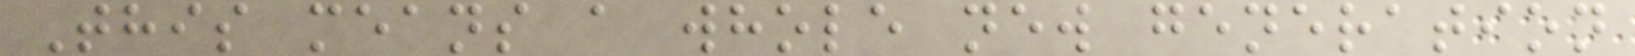This means a whole new generation
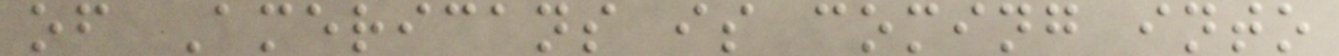of Americans is coming into
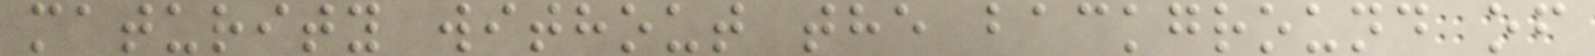maturity without the background of
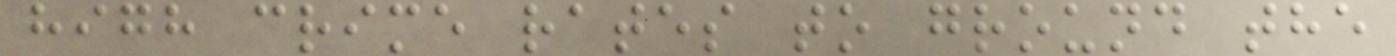high crime rates to ground the
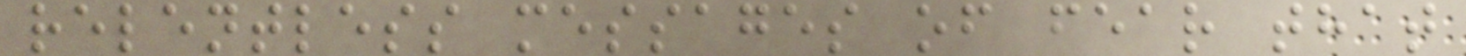relentless messages of fear that
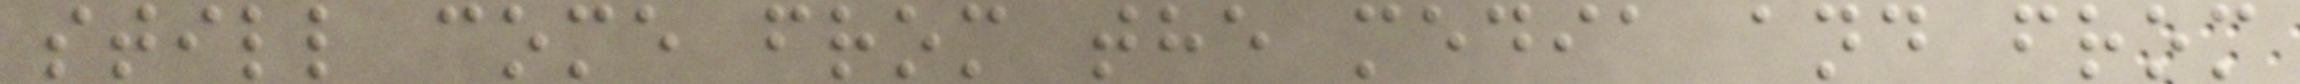still come from the media and from
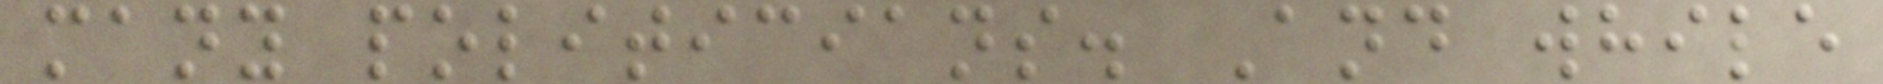many politicians. And while
